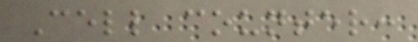Cell counter:
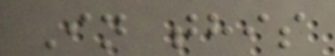In this
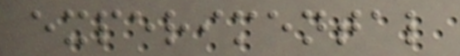experimental
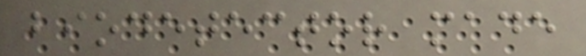biodetector made
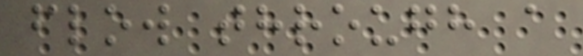flow through a
